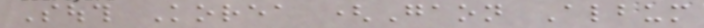South Korea (Gaon Album
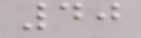40
